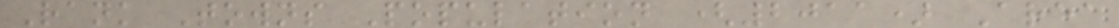Rank Towns Population (2011) Area
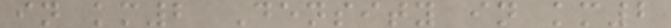in km2 Density in km2
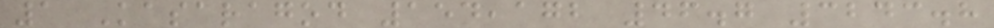1 Kasaragod 154,172 46.7 3243.8
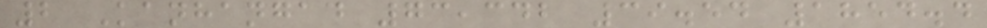2 Kanhangad 73,342 39.54 1854.4
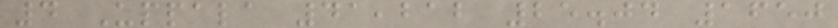4 Uppala 41,212 25.04 1650
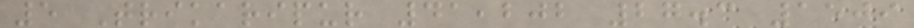5 Trikaripur 41,202 27.3 1509
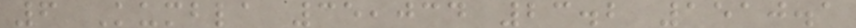6 Kumbla 35,034 23.2 1510.1
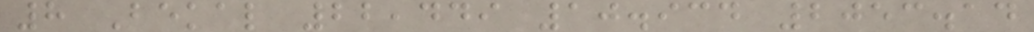8 Bekal 22,449 10.934 2053.14
